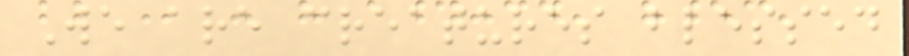We are creatures blessed
